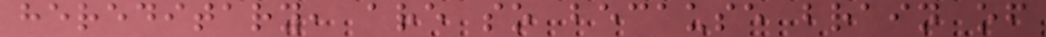hereditary, are so because brain of
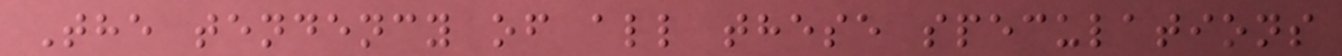The tendency of all these speculations
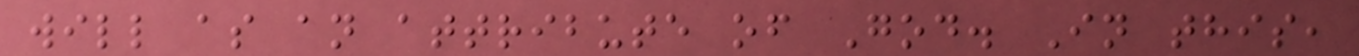will as an attribute of God. In this,
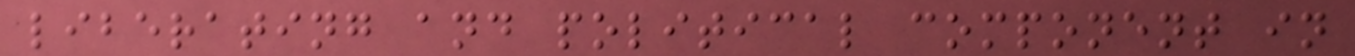liberating and political component in
